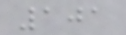101
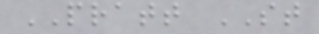PRATT ST
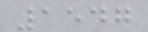1547
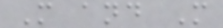M and M
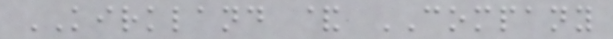KIRKLAND & COMPANY
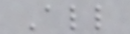All
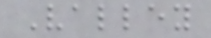Valley
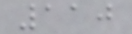110
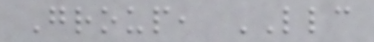Group, LLC
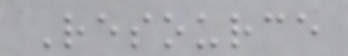Resource
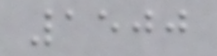1500
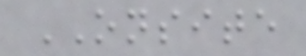ONSITE
